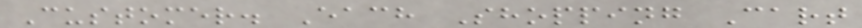Customer. Each Shopping Cart
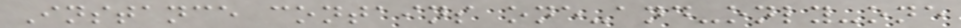Instance contains one-and-only-one
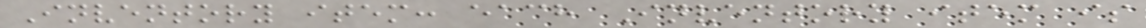Inventory item: each Inventory item is
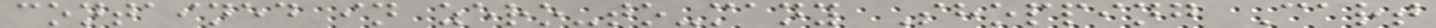contained in zero-to-many Shopping Cart
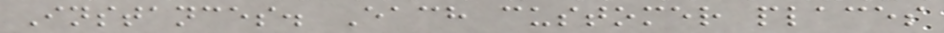Instances. Each customer places
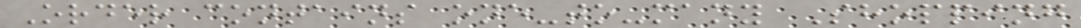Order contains one-to-many Shopping
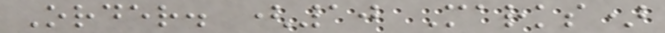Order. (10 Marks)
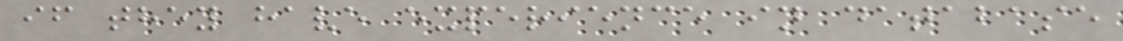if they have experience in database
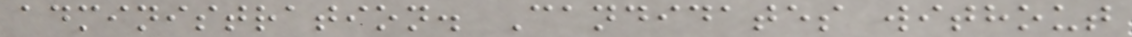administration. Candidates without
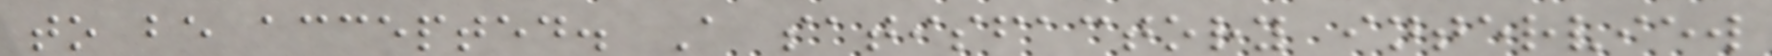to be accepted. A satisfactory interview
